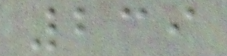239
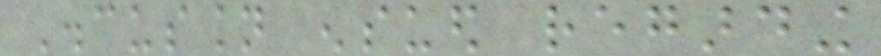Discussion ensued regarding
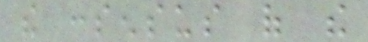the consensus of the
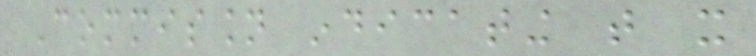Commission indicating that it
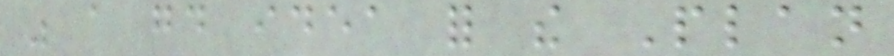was a good idea for the Plan
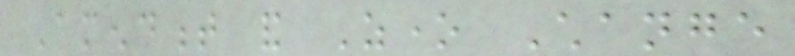Amendment and Zone Change
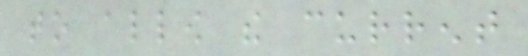to allow the current
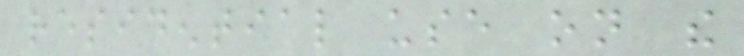residential use on the
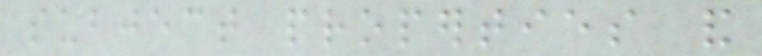subject properties and
